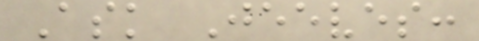Ask Jeeves:
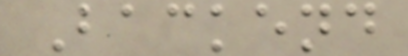Backend
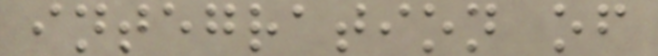integration of
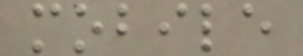mobile
